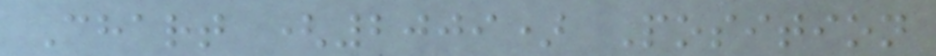Chart (2009) Position
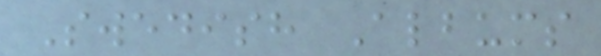Swedish Albums
